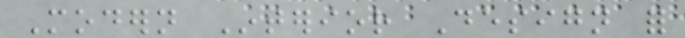Modern Interior Design for
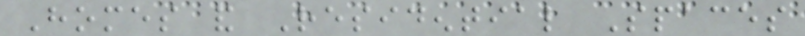Homes and Residential Spaces
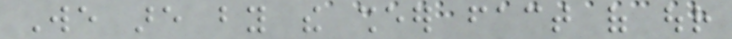We are by the sheer fact of our
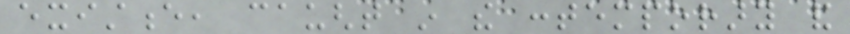existence, caught in the contemporary and
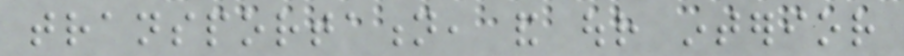transportation, and our interior
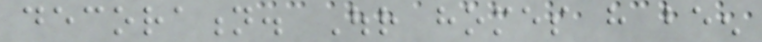decoration. Our homes have been
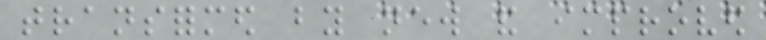transformed by new and improved
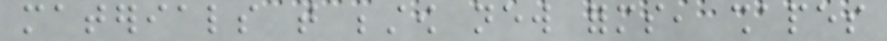materials that bestow new forms, shapes
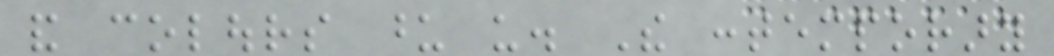and colours upon us. The contemporary
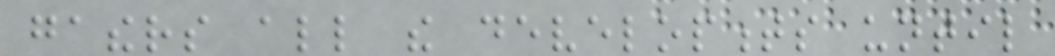gathers all the developments until
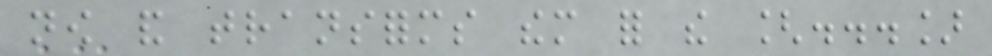now and transforms them for the [...]
